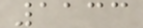1133
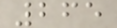265
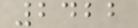2422
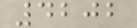4202
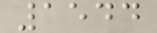1544
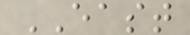EAST
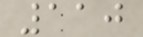110
